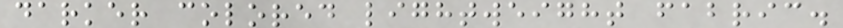darker colored lightweight fabric.
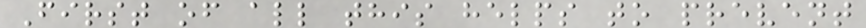First of all this helps to prevent
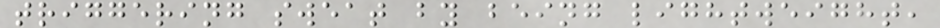triggering sweat by being lightweight,
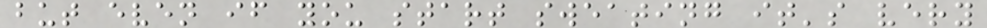but even if you start sweating it's very
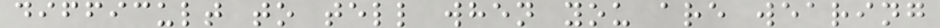difficult to tell when you are wearing
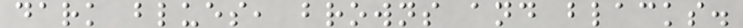dark blues, browns and blacks.
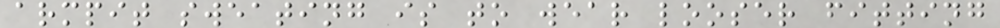armpit sweating is to wear looser fitting
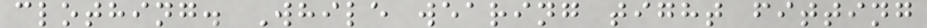clothing. While wearing tight fitting
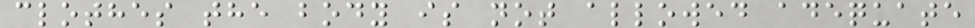clothes the body is not allowed adequate
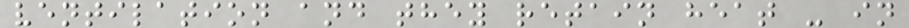ventilation and they retain heat - in
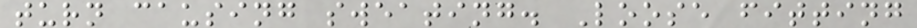turn causing sweating. Loose fitting
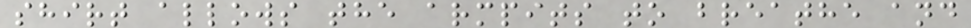shirt allows the armpits to breathe and
